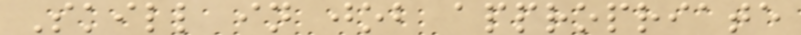Skill in job appropriate
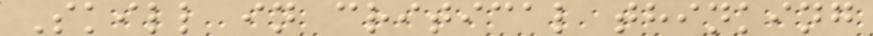Skill in critical thinking
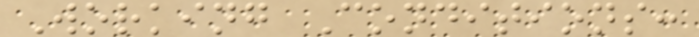Working Conditions:
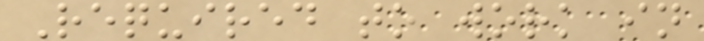Required to work in
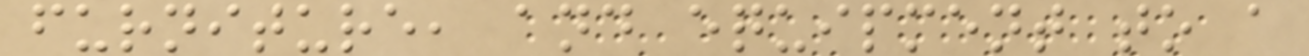furniture, and equipment to a
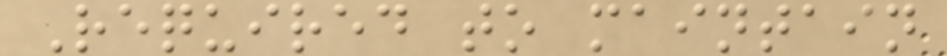Required to maintain
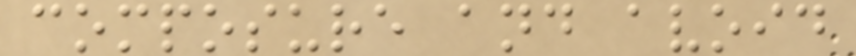composure and avoid
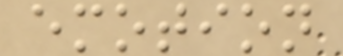emotion
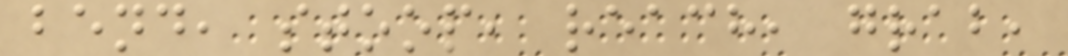bend, stoop, reach, grab,
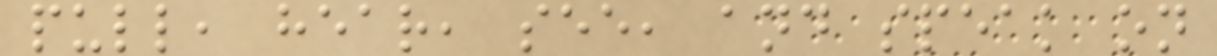pull, hear, see, and speak on
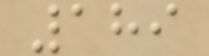189
